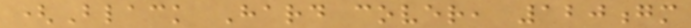(Black Hard cover, 120gm
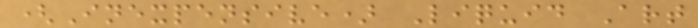(Inexpensive) Liquid Art
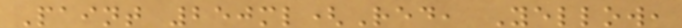Paint 250ml(Red, Yellow,
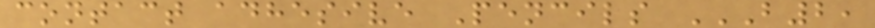contact adhesive Pencils B2,
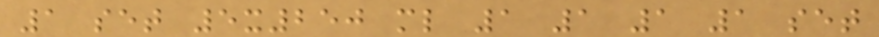1 set 5x250 ml 1 1 1 1 set
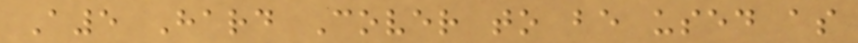A5 Hard Cover to be used as
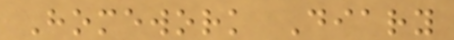Homework Diary
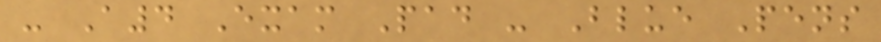- A4 Exam Pad - Blue Pens
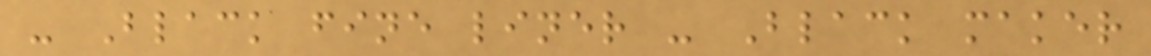- Black fine liner - Black maker
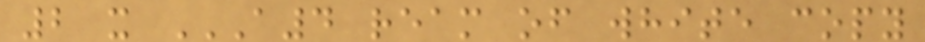2 x A4 REAM OF WHITE COPY
